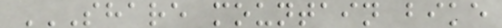SHARE MOUNTAIN BIKE
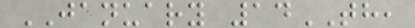JANUARY 14TH,
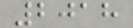2018
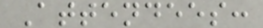Attendees:
